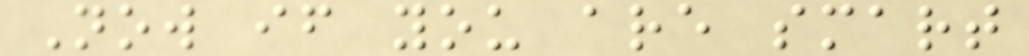Now if you are smart
